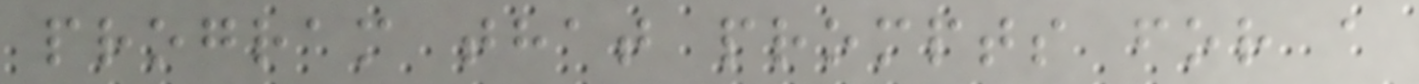program that prompts for a
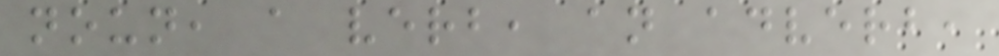noun, a verb, an adverb,
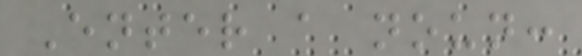Enter a noun:
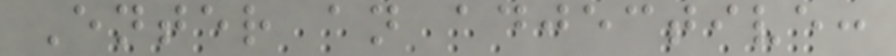Enter an adjective:
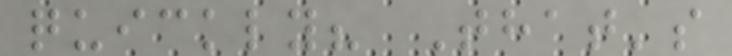quickly? That's
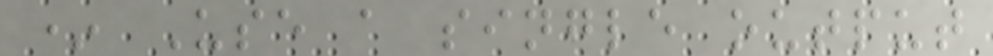* Use a single output
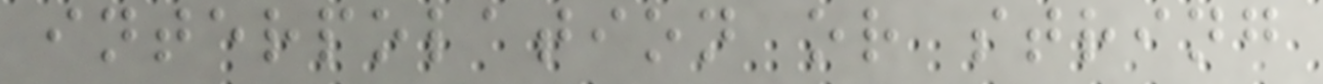interpolation or string
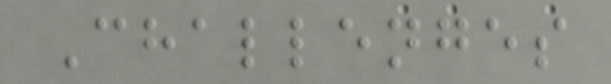Challenges
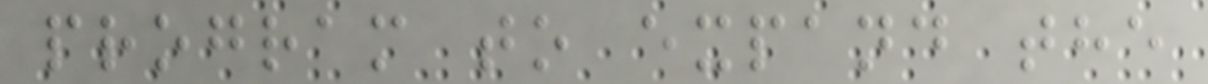program to expand the
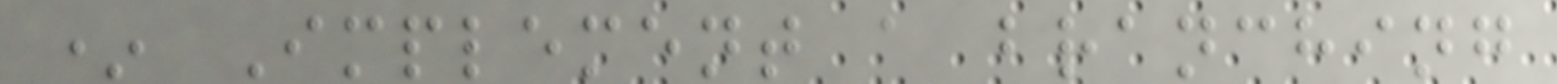* Implement a branching
